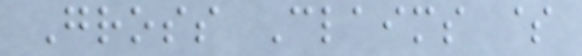Gross Claims $
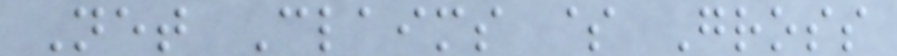Net Claims $ Gross
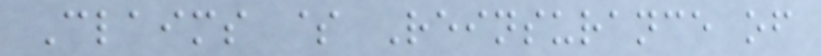Claims $ Reinsurance of
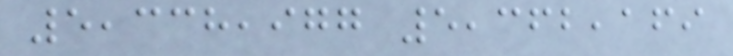5,338,977 5,362,169
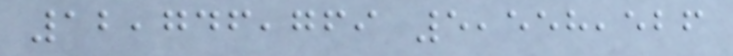12,746,769 5,558,526
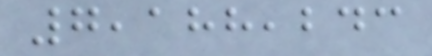7,188,243
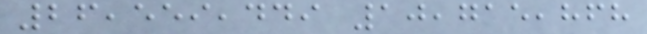26,559,449 10,715,868
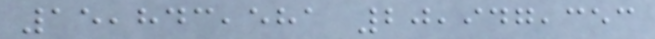15,843,581 20,947,353
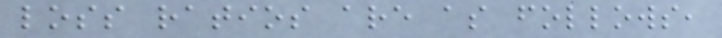loss ratios are as follows,
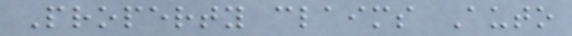Property claims Auto
